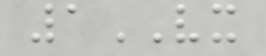1VX
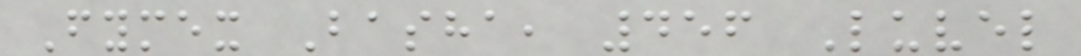Fymex Basha, 456 Luvel
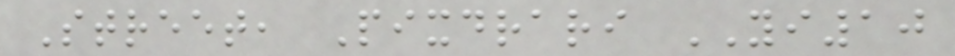Street, Pixdrari YI10
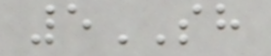5SH
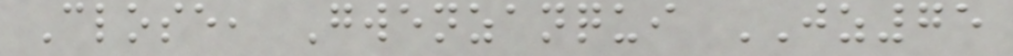Close, Gwenzanqui JZ75
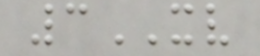3XV
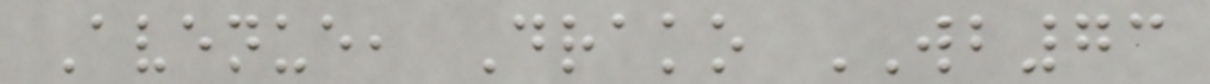Avenue, Drako WB73
